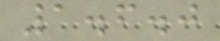1.6.0
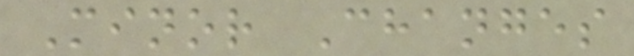Minor Changes
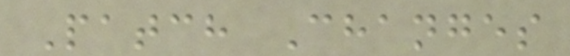Patch Changes
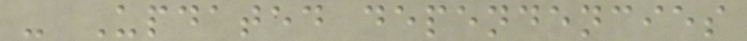- Updated dependencies
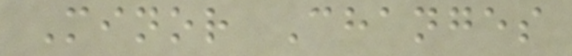Minor Changes
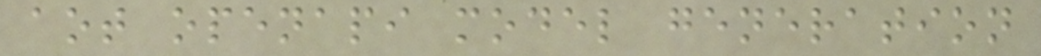aot openapi model generation
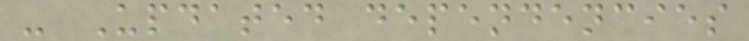- Updated dependencies
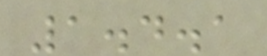1.4.1
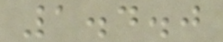1.4.0
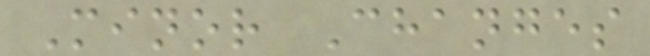Minor Changes
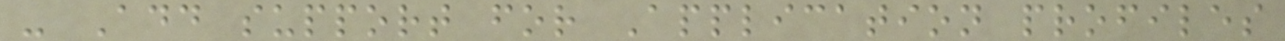- Add support for Application profiles
